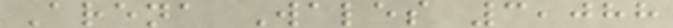Arena Wales 3,088
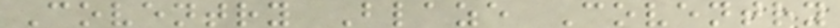Coventry Blaze Coventry
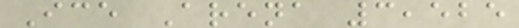Ice Arena 3,525
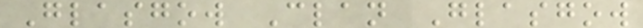Glasgow Clan Glasgow
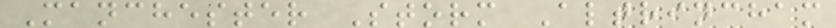Manchester Storm Altrincham
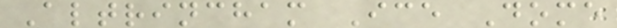Altrincham Ice Dome
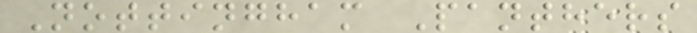Nottingham Panthers
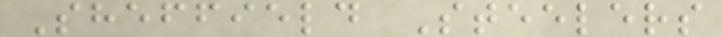Sheffield Steelers
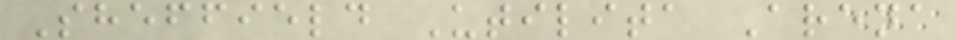Sheffield Utilita Arena
